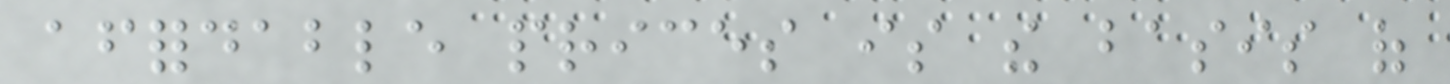affordable prices is the basis of
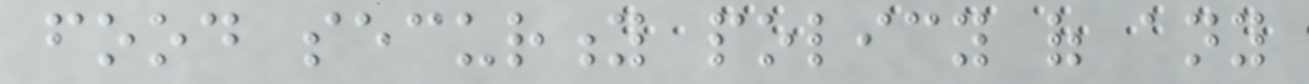food security policy of any
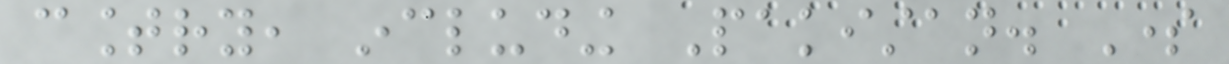country, including Pakistan. Some
